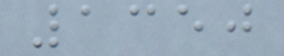1350
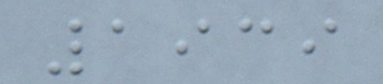1939
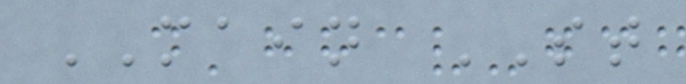MAIN ST
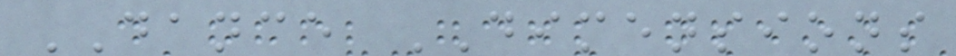DANCE DIMENSIONS
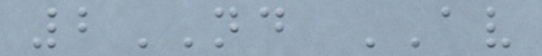2ND AV
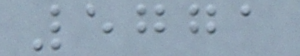5771
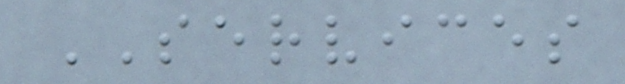SERVICES
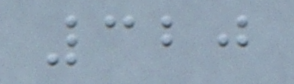320
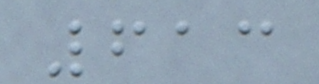613
